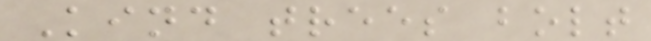Kind trees bolt
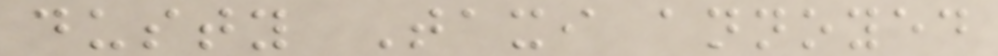dusty Taxi annoyed
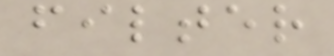filter
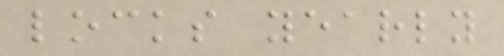locks yearly
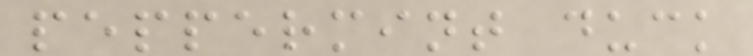peppermint duck
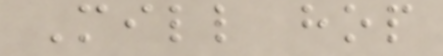Mill hop
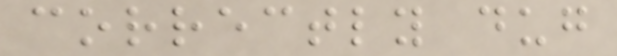correctly dug
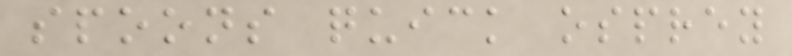spoons quick osprey
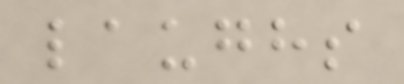laughs
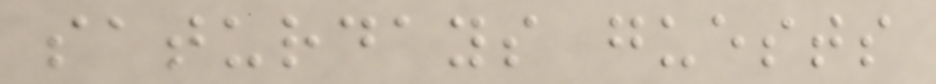saturdays guests
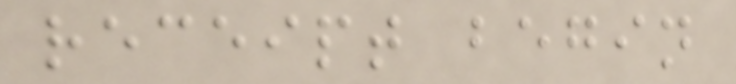receipt begin
